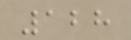128
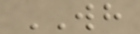WH
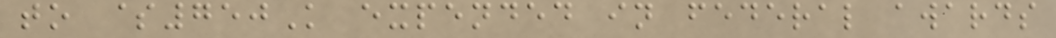to $750K expended in federal awards
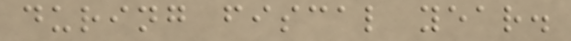during fiscal year.
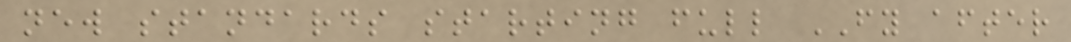new standards starting full FY after
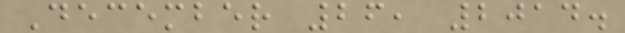December 26, 2014.
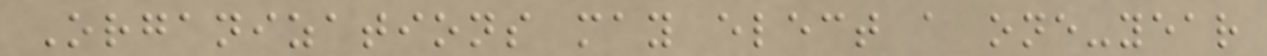Organizations may elect a one-year
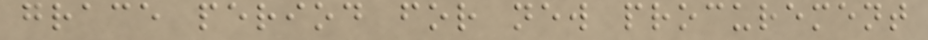grace period for new procurement
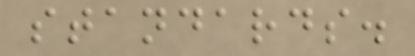standards.
